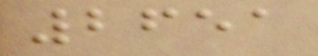2651
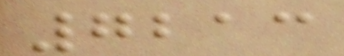7213
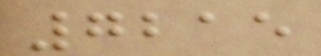7215
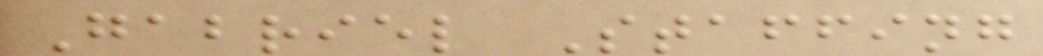Gabriel Staffing
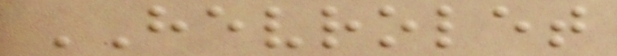HEVROLET
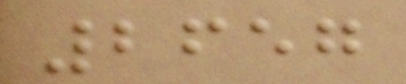2657
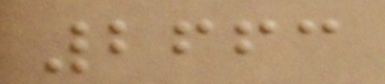2663
